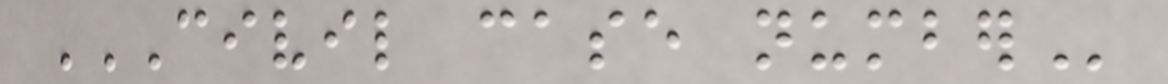CIVIL CASE NUMBER
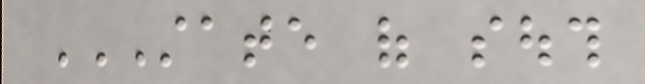STATE OF SOUTH
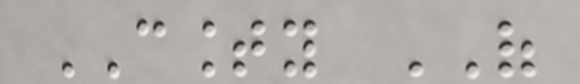COUNTY OF
